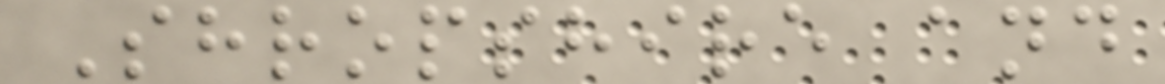Shropshire and
